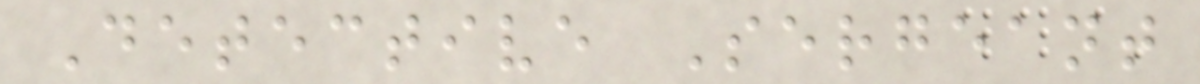Detective Sergeant
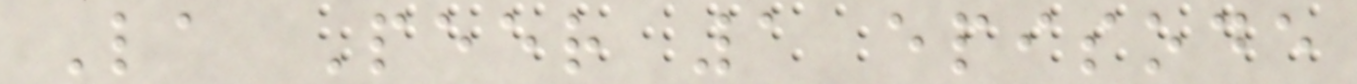La Peer 1 episode
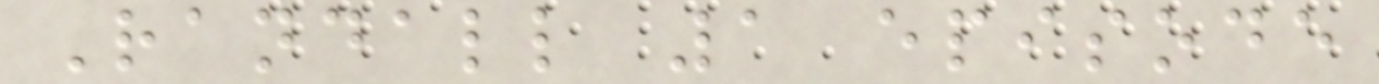Randall 1 episode
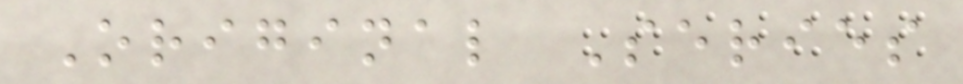Original Series
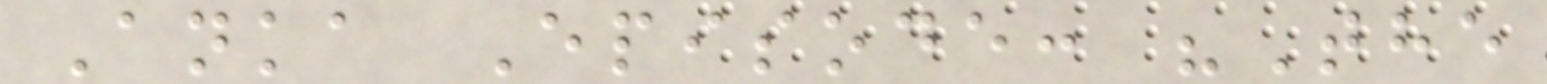Anka Episode: "The
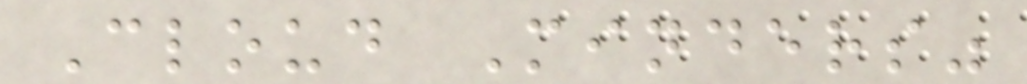Cloud Minders"
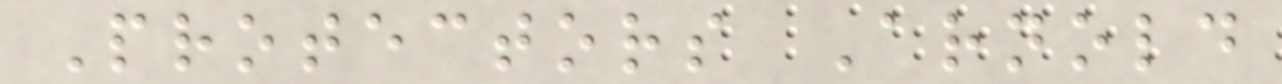Protectors Arnold
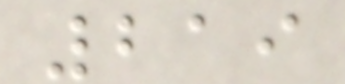219
